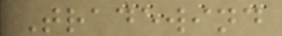Tradewind
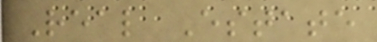Real Estate
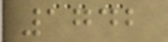1742
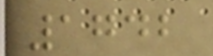1742
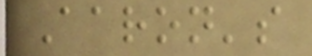Aaron's
